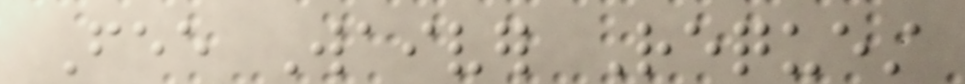Fee Waiver Request
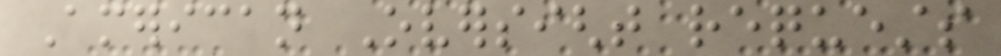American Oversight requests
